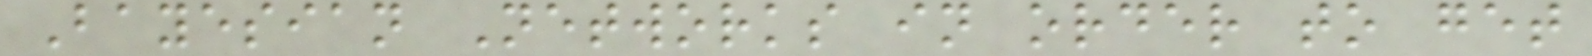Bayesian Networks in order to get
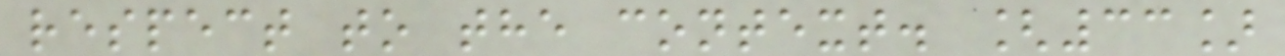respect to the context. [33]
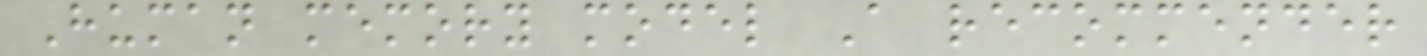Human memory model A recommender
